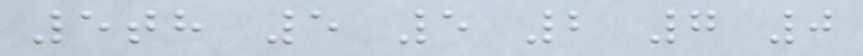5th 5 5 2 7 0
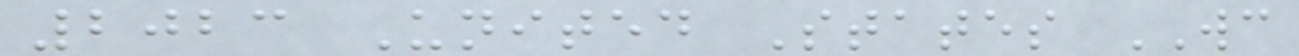2023 United States WC
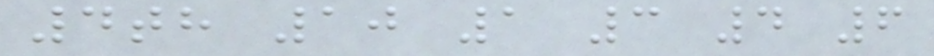4th 10 1 3 4 6
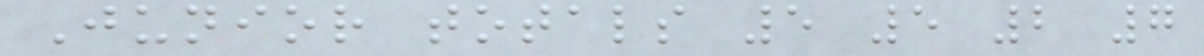Junior totals 5 5 2 7
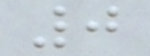0
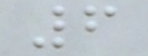6
